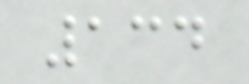134
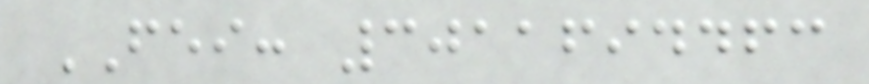FEI: 3011694463
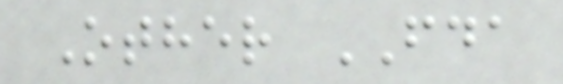Other FDA
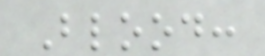Blood:
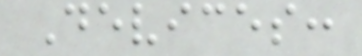Devices:
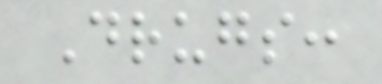Drugs:
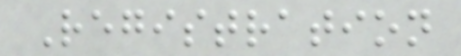Registration
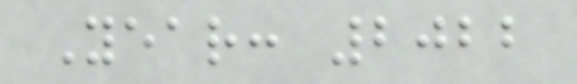Year: 2022
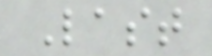Last
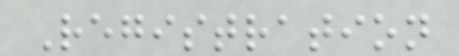Registration
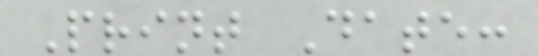Print Date:
